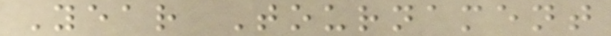Year Tournament
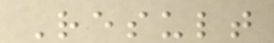Result
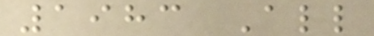1983 All
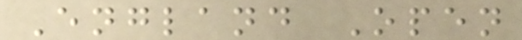England Open
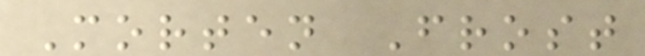Morten Frost
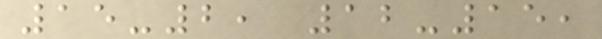15-2, 12-15,
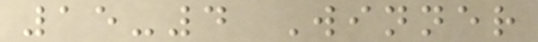15-4 Winner
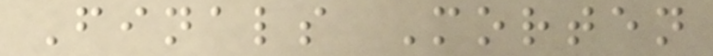Finals Morten
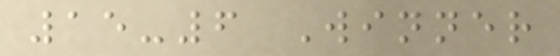15-6 Winner
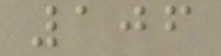106
